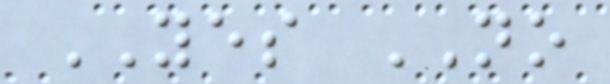YES NO
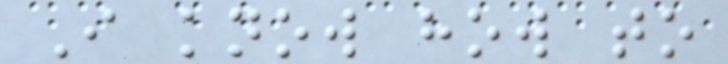I know how to
